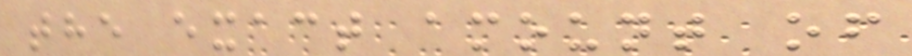the exact amount of
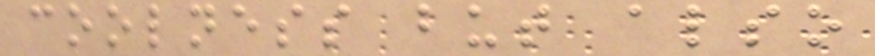coolness but also
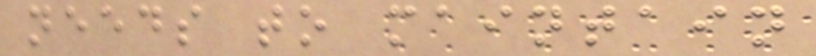needs to maintain
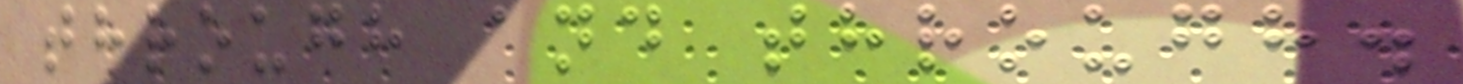through and through.
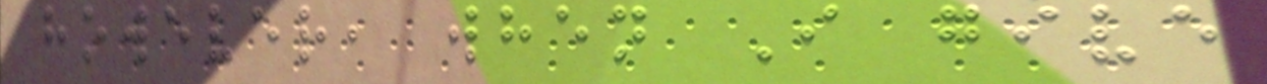however, when I give
